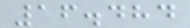16.484
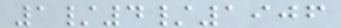1/4/1906
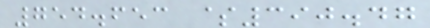754.653 $390.47
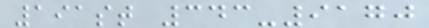191st 343-9170
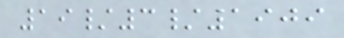19/3/1909
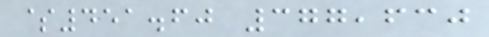$451.60 377,630
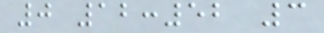0 12:52 3
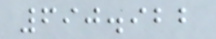690.922
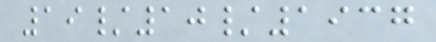19/10/1937
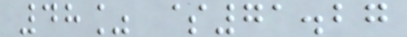48% $71.27
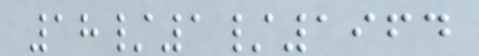18/1/1964
